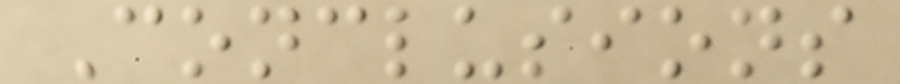Conclusions
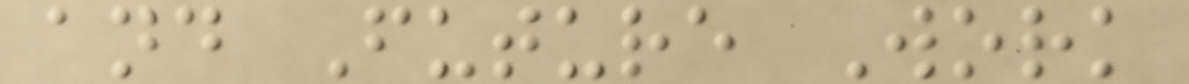and Future Work
